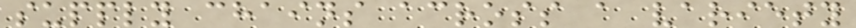supply chains across a variety
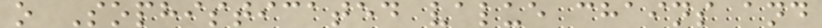o Sophisticated value chains and
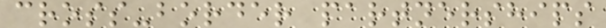cross-border partnerships
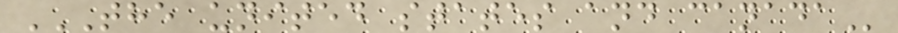THE UNITED STATES AND CANADA
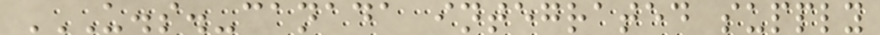U.S.-CANADA INTEGRATED SUPPLY
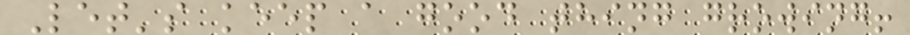Let's keep a good thing growing!
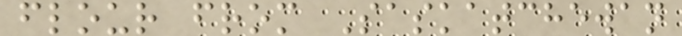flour from Saskatchewan
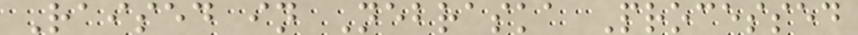Raised in Nebraska Processed
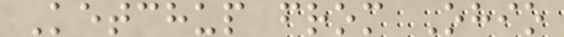Ketchup from Ohio
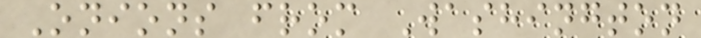Onions from Washington
